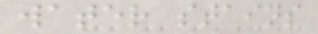water stains
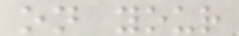on your
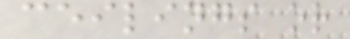ceilings or
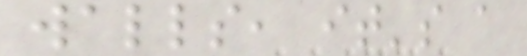walls, it's a
